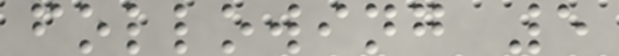following 5
